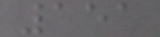151
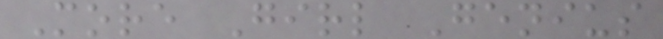More Girl Genius
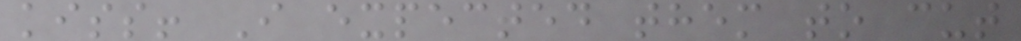kiss! I expected them to cut
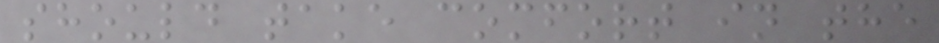should take comfort in the
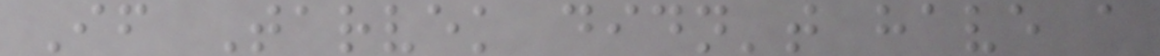If Tarvek didn't have a
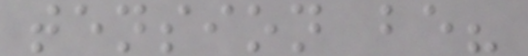tension be?
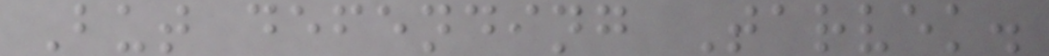But defending Tarvek.
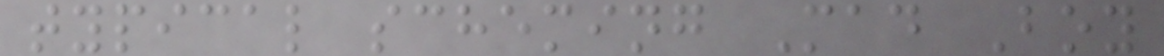typical scheming Mad Boy
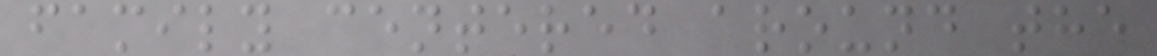family centered around the
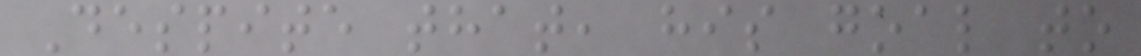Despite that, his goal to
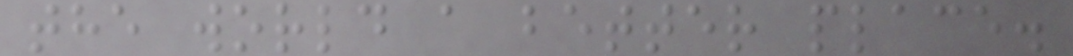the world a better place.
